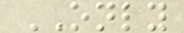ONLY
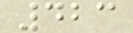423
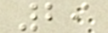29
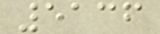5136
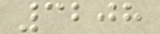3208
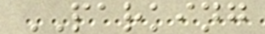PARKING
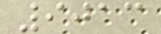9013
